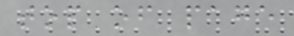top of page
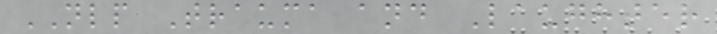NLP Trauma and Laughter
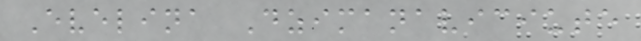Evelina Dzimanaviciute
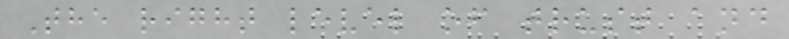The right level of trust and
